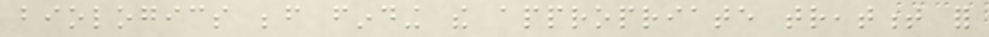biologics before finding the appropriate treatment for
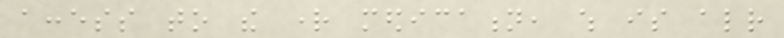access to the right medication, which is already
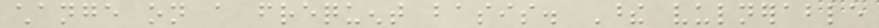change on a frequent basis. These vulnerable
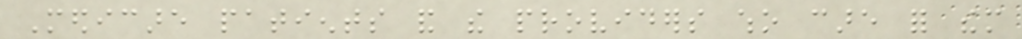Medicare patients and the providers who care for them
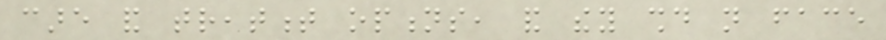care and treatment options, and they should not face
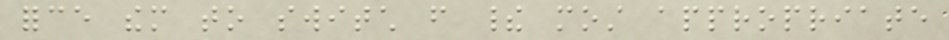force them to switch from their most appropriate
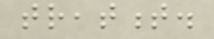treatment.
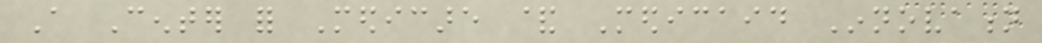A Center for Medicare & Medicaid Innovation
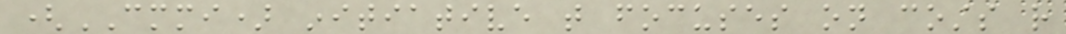(CMMI) initiative that focuses on costs rather
